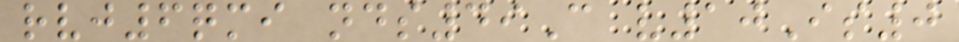rvj6qmi nds49C v10Is0
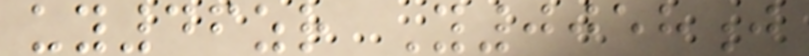uy46zr Y0058j
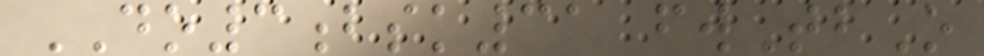DO3bsk31 fwTbO
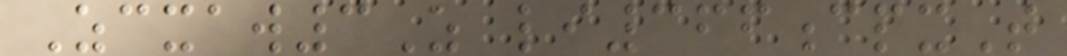Zcxaw3Z li366cpxT
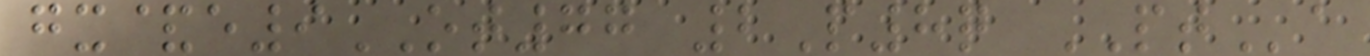gx&e9OT77 2P8q PTa
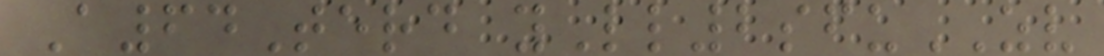A64Terd yLl2sfuZV
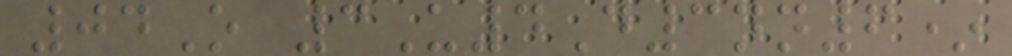04O 3U4D3nn6*
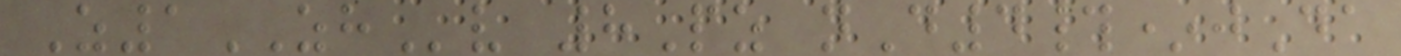Z1ZHv 8Pz nD4#*jDa
